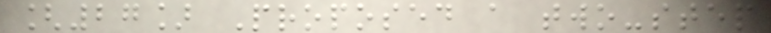[27] Proposed a two-step
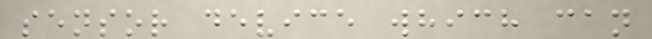sensor device which can
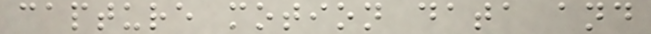capture motion data and
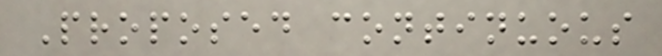Proposed continuous
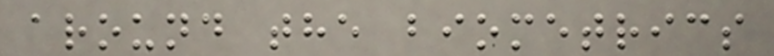around the biometrics
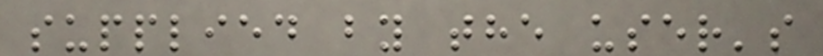supplied by the user's
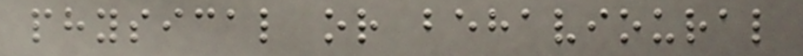physical or behavioural
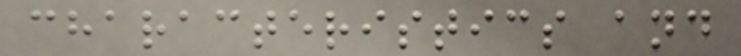characteristics and
